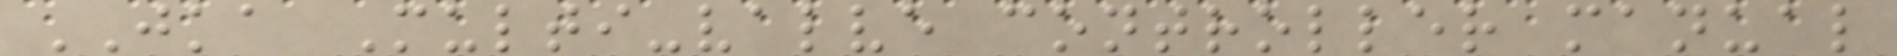JKA Multi-valve controller manual
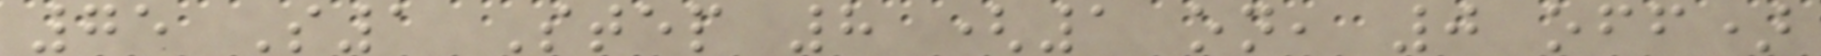75 S1 Step 8 (1 on, 0 off)
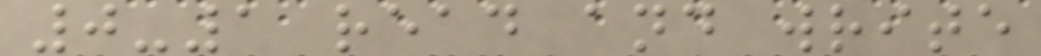0-1 read and write
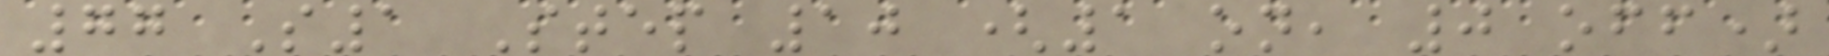77 S1 Step 10 (1 on, 0 off)
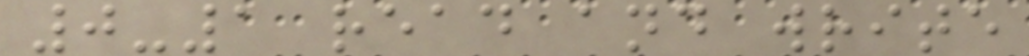0-1 read and write
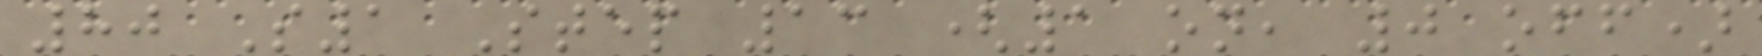80 S1 Step 13 (1 on, 0 off)
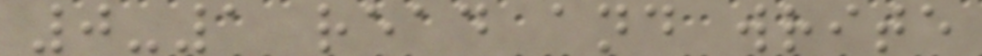0-1 read and write
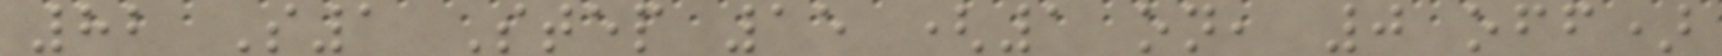82 S1 Step 15 (1 on, 0 off)
